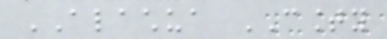ALACHUA COUNTY
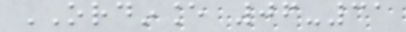ORDINANCE 06-31
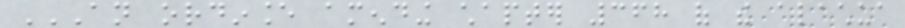AN ORDINANCE AMENDING CHAPTER 368 OF THE ALACHUA
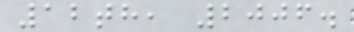12th, 2006.
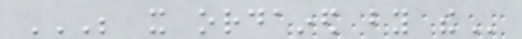BE IT ORDAINED BY THE
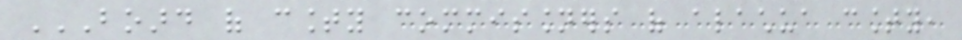BOARD OF COUNTY COMMISSIONERS OF ALACHUA COUNTY,
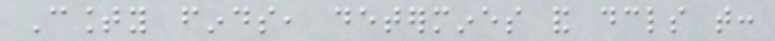County finds, determines and declares that:
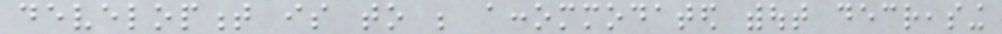development is to be accommodated without decreasing
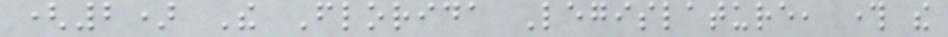(2) The Florida Legislature, through the
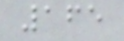165
